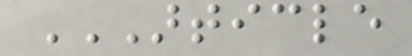ARTICLE
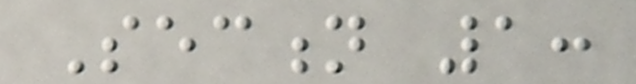Section 1:
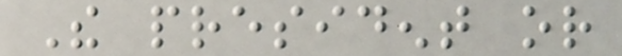The president or
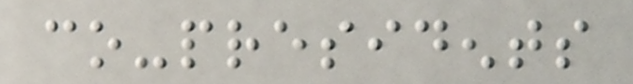co-presidents
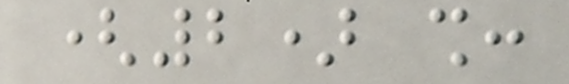(2) shall:
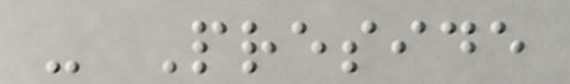- Preside
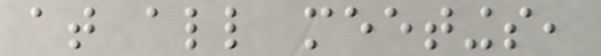at all meetings,
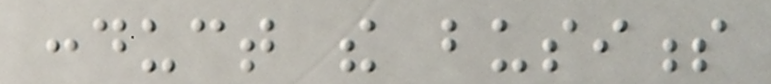conduct the business
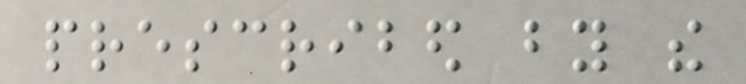prescribed by the
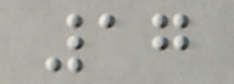17
